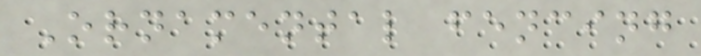Ornamental fencing
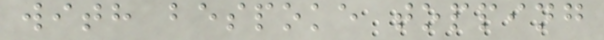with bespoke topping
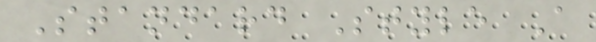Standard Style A
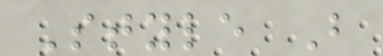Style B
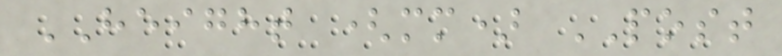HEIGHT (mm) POST
